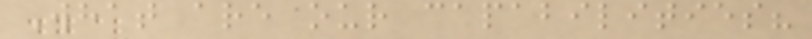What are our capabilities?
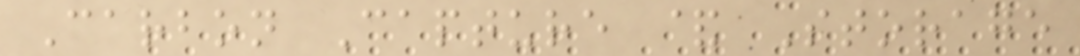Carbon Capture & Storage
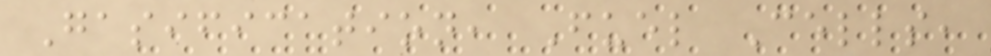Gasification, Fuel Cells,
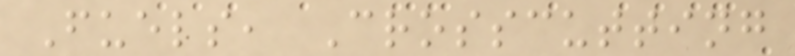Fuels, Crosscutting
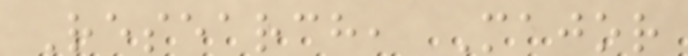Research, Major
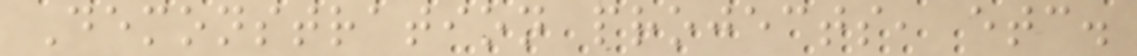Demonstration projects, etc.
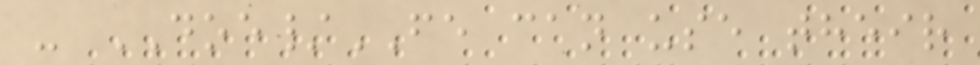- DOE/FE can use their
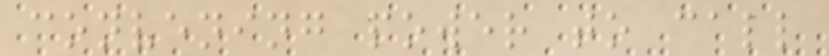convening power to call
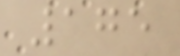175
